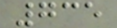735
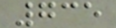735
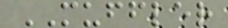MUFFLER
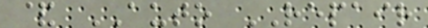& AUTO REPAIR
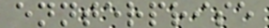ennterprise
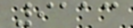9113
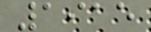1915
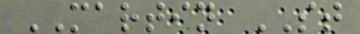MARTIN ST
